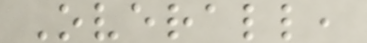Overall,
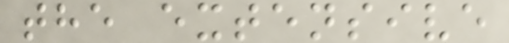the extensive
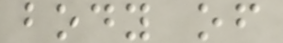body of
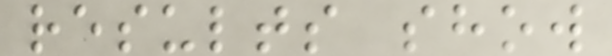results show
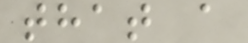that a
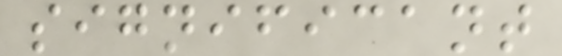significant
